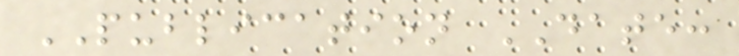PUBLICATION DATE:
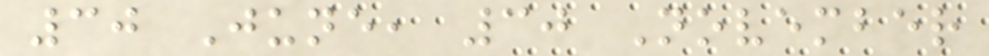30 June, 30 November
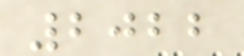2022
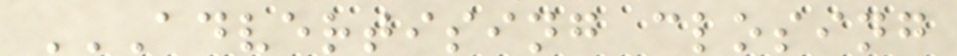ADVERTISING CLOSING
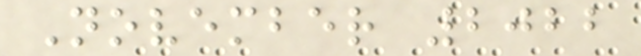November 2022
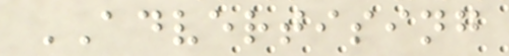ADVERTISING
